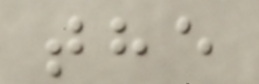the
